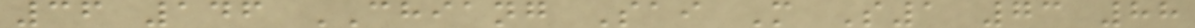36 146 CHIANG Sai M S1 73 88
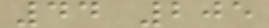44 205
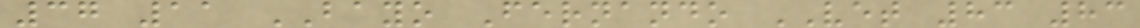37 11 BAYO Fernando VET 83 83
